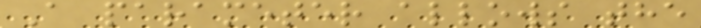A parameter allows the
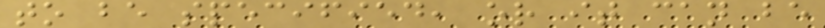to be specified, or it can be
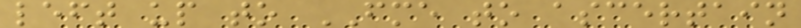left up to FME to ascertain
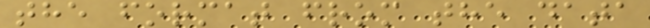the format from the data
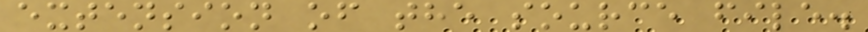extension of the source file.
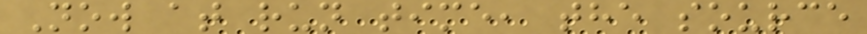Now at run time, the source
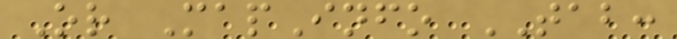Or MapInfo TAB:
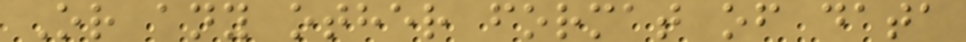Or any other format of data
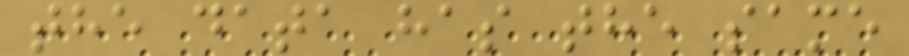the data has the same
